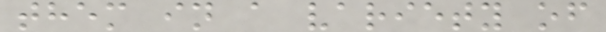them in a variety of
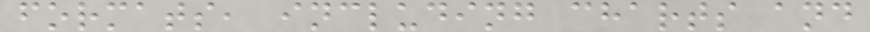formats, including charts and
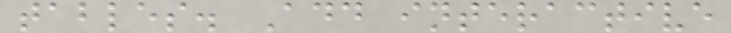tables. Add interactive
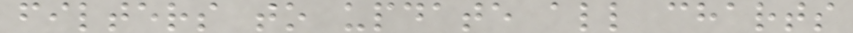filters to update all charts
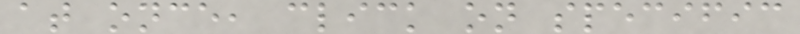at once, click on specific
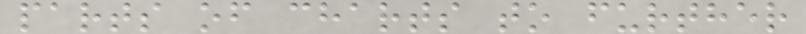parts of charts to further
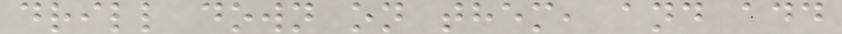drill down on them, and add
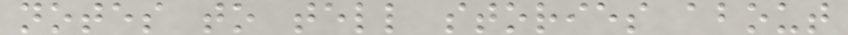notes to tell stories about
